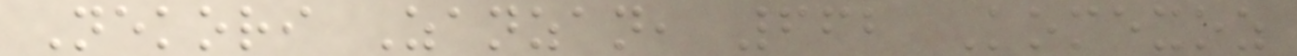Nekori Zanzan, 662 Komexoz
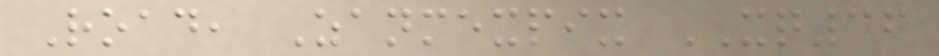Road, Zanmexpix XQ36
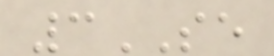3SE
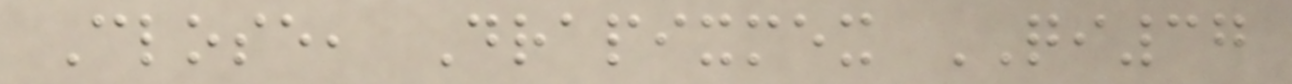Close, Drapixmex QI37
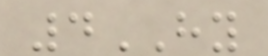4HY
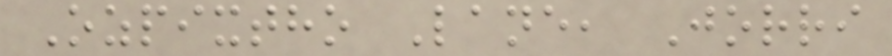Ozpixtho Lane, Jorri
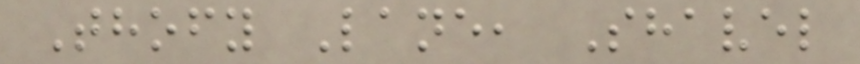Thofy Lane, Shavel
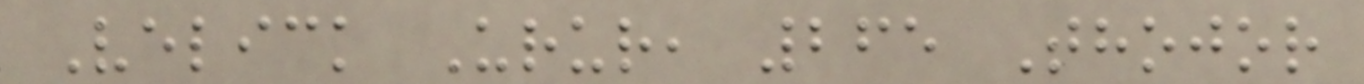Velick Urur, 265 Thojor
